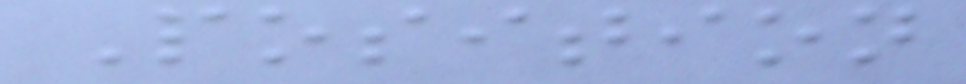Position
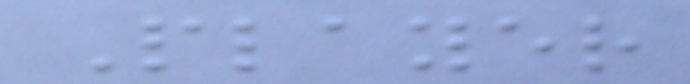Player
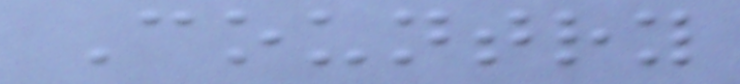Country
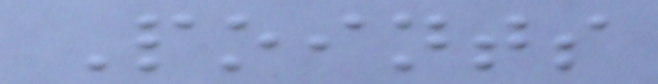Points
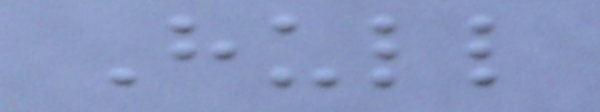Hull
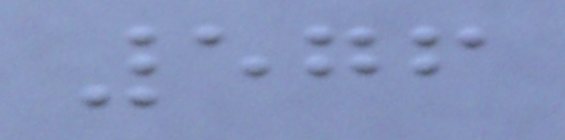576
